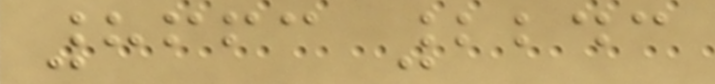8663 2243
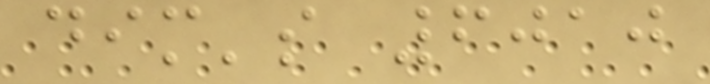dim's 6010
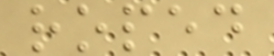roped
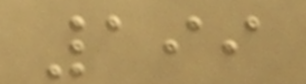199
